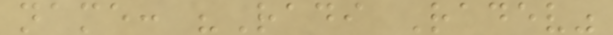name: "Radi Radev"
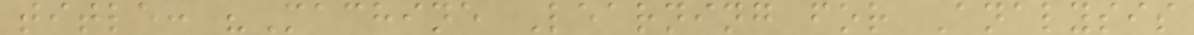title: "Machine Learning for Analysis
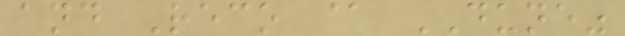and Reco @ DUNE"
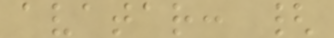avatar: {
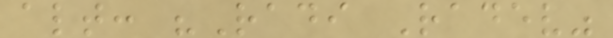alt: "Radi Radev"
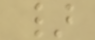}
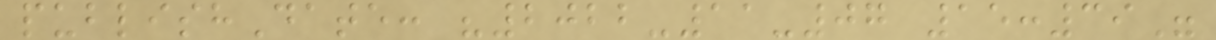publishDate: "2022-11-07 15:39"
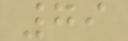79
